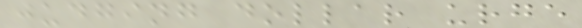judging dollar urge
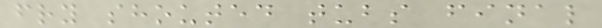fry shouted tubs final
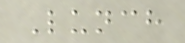Lunch
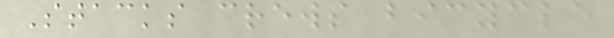Stacks crews bicycle
